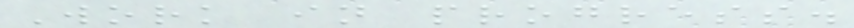Work in progress.
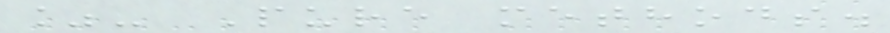%- Pure methods.
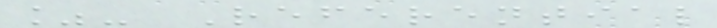%- Referential
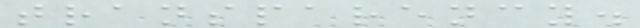transparency.
